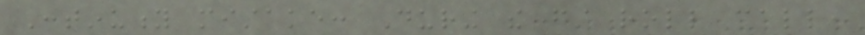Continuity mistake: During the first roll call,
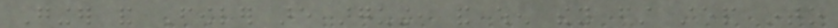Ginger and Fowler are arguing, and when they first step into
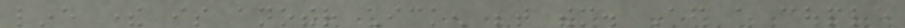line there is another chicken between them. After a couple
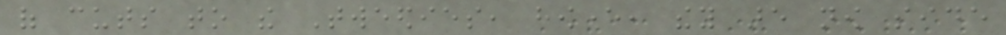of cuts to the Tweedies, however, they are now side
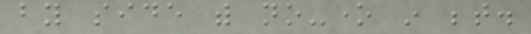by side with no-one in between.
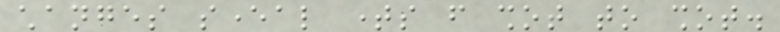changes several times from shot to shot.
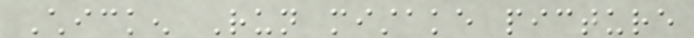Chicken Run mistake picture
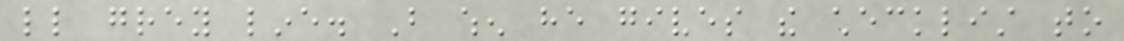little grey line. But when he gives the checklist to
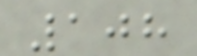108
